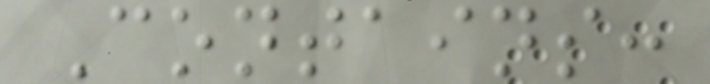Contains:
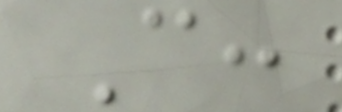C:
